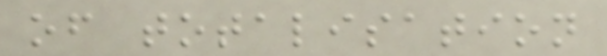of totalisation
